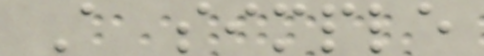A simple
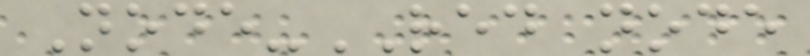Node-RED node
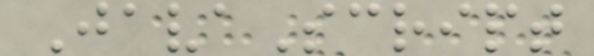JavaScript
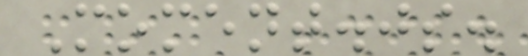Moment.js.
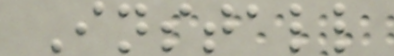Install
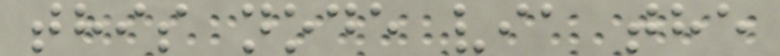this node via the
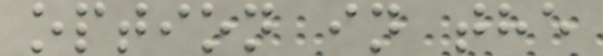option in the
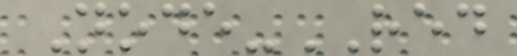Node-RED
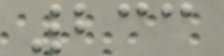233
